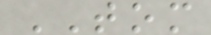TOM
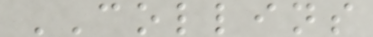COLLINS
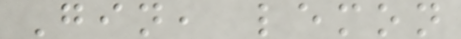Gin, lemon
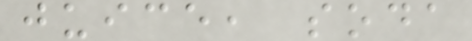juice, soda
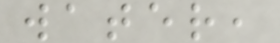water,
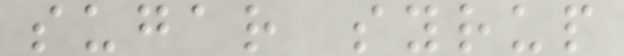sugar syrup
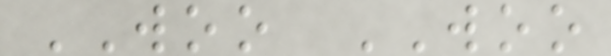WOO WOO
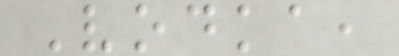Vodka,
